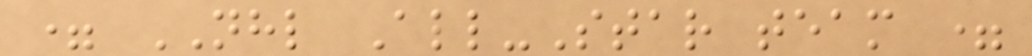= NHL All-Star team =
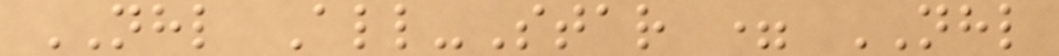NHL All-Star = NHL
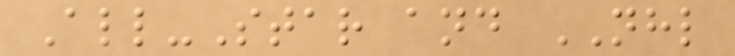All-Star and NHL
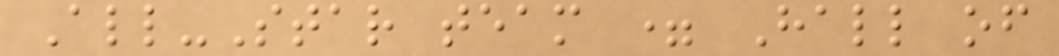All-Star team = Hall of
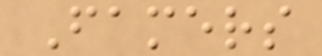Famers
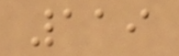119
